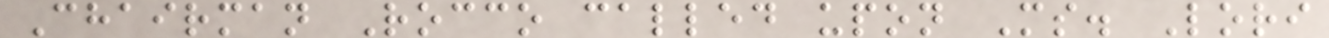Chairman Rocco called upon Ms. Lori
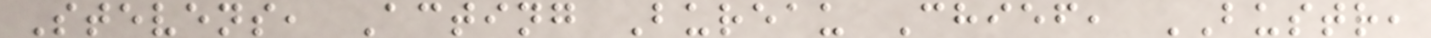Stevens, Acting Bureau Chief, BUSTR,
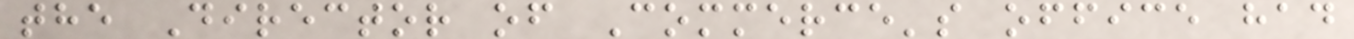the Director of Commerce's office had
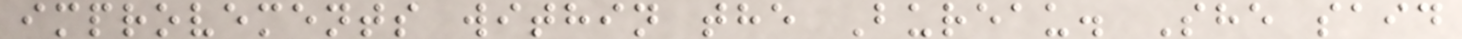improvements within the Bureau. She said
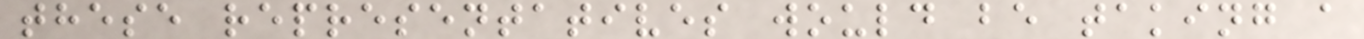these representatives would be taking a
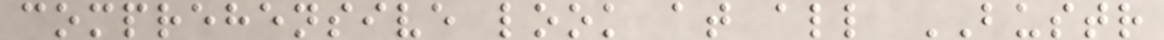comprehensive look at all BUSTR
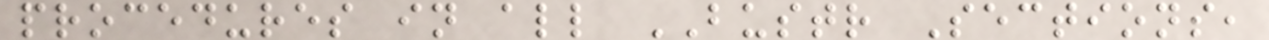procedures in all BUSTR Sections,
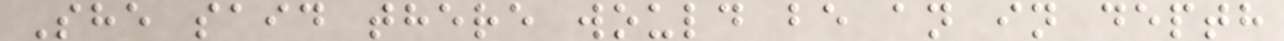She said there would be an in depth
